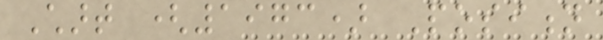Chart (1973) Position
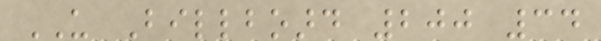US Billboard 200 34
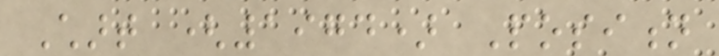Chart (1974) Position
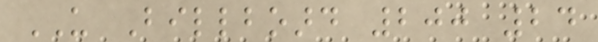US Billboard 200 24
